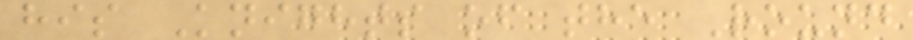his Knights of the Round
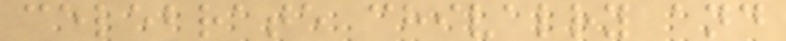celebrate chivalry and
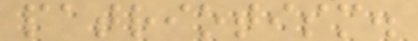patriotism.
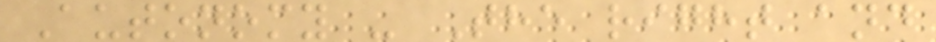Autonomy - The right and
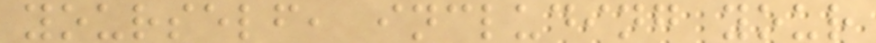yourself, including your
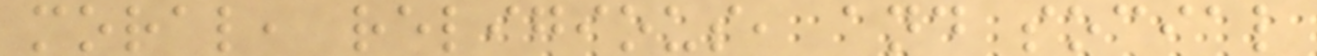moral, religious, and social
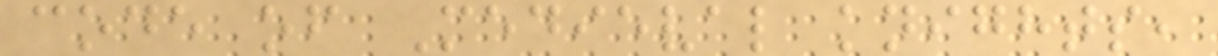code of Medieval knights,
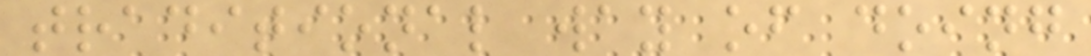traditional way of doing
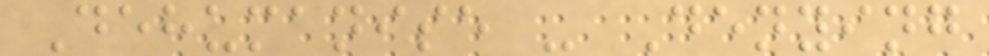Dehumanise - Denying
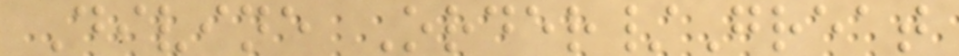Divine Order/Great
